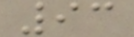93
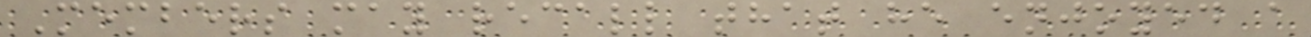Members may recall that he enjoyed a
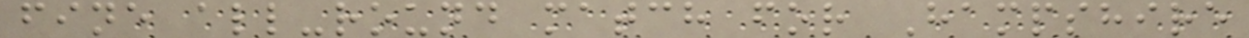fine all-round match for Hampshire
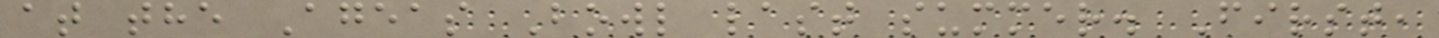at the Ageas Bowl last summer. First,
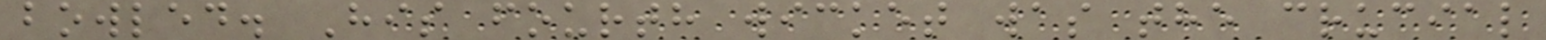bowled. His fourth wicket was the crucial
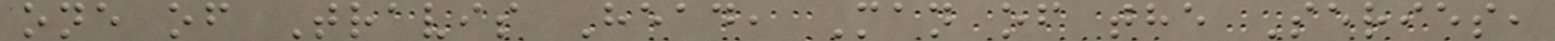one of Travis Head, Man of the Series,
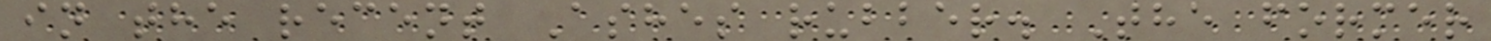in the recent Ashes rubber. The former
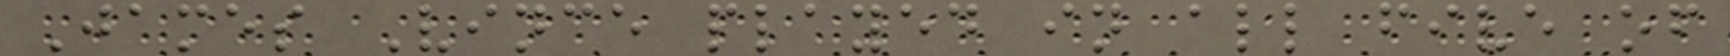James Vince played in all five of
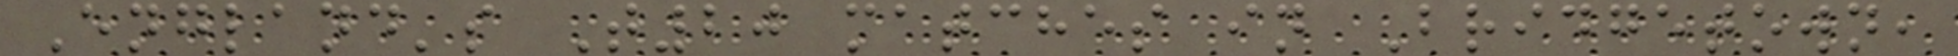England's T20 matches in Bridgetown,
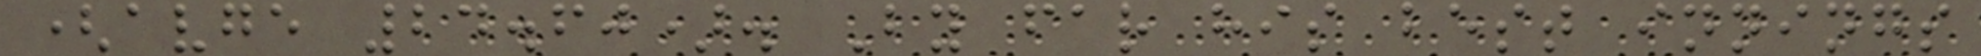(avge 24.60). By far his best innings
